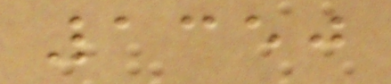1350
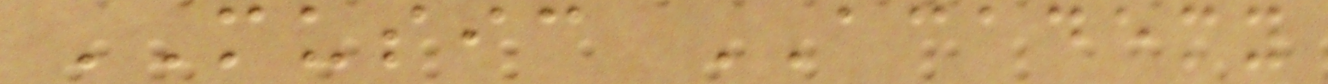MUSIC ACADEMY
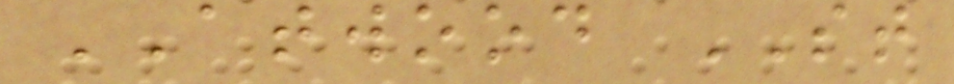ATWOOD ST
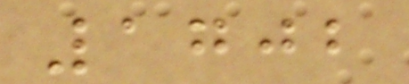1702
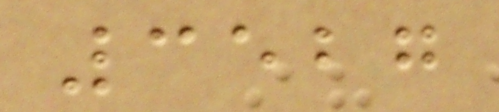3527
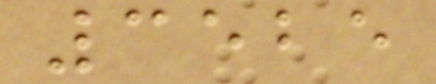3525
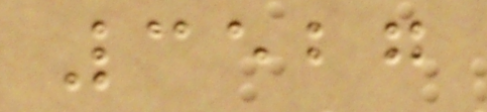3527
